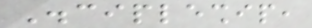Discipleship,
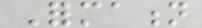Formation
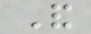And
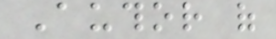Author of
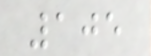105
